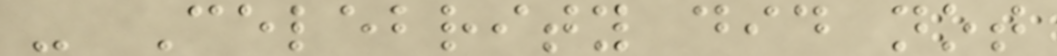- Celebrity did not
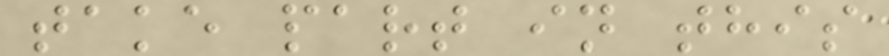take part in this
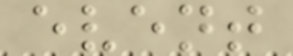event
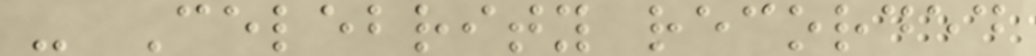- Celebrity recorded
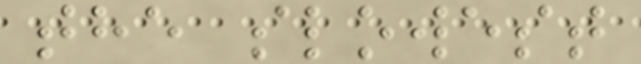the slowest
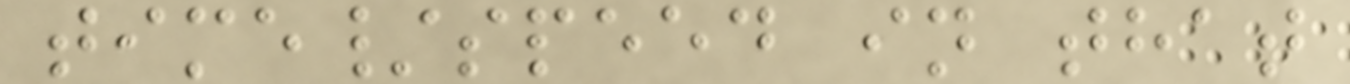time/speed in that
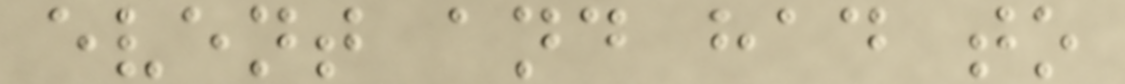event and had to
